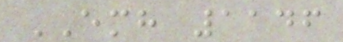EMH 1146
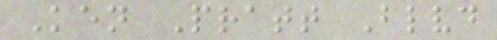Ken Pratt Blvd
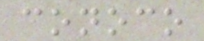conoco
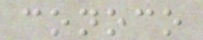conoco
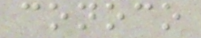conoco
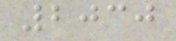2030
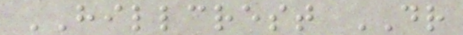HILLCREST DR
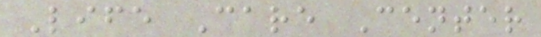Life Care Center
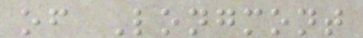of Longmont
